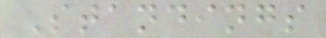Standings
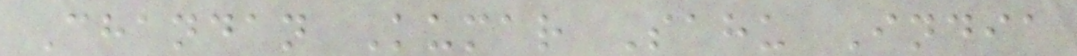Chandan Kumar Sahu India
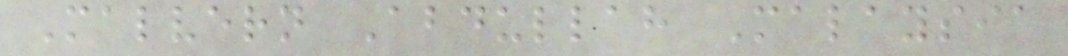Malvern Abdullah Malaysia
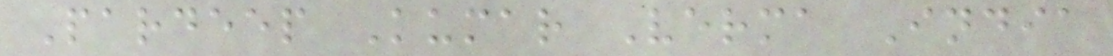Pardeep Kumar Verma India
